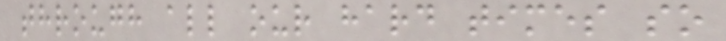through all our hard times so
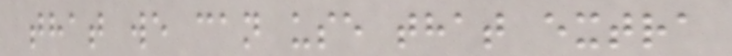that we can use that extra
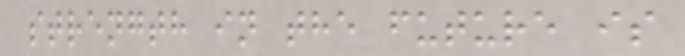strength in the future is
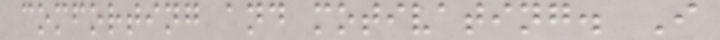comforting and motivating. I
